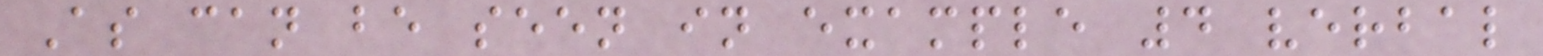As can be seen in example 4 verbal
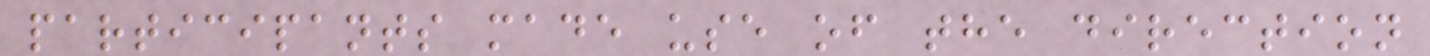participants made use of the direction
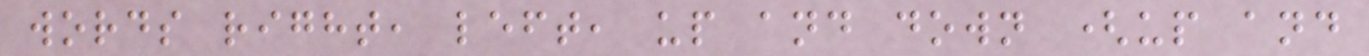words right, left, up and down (up and
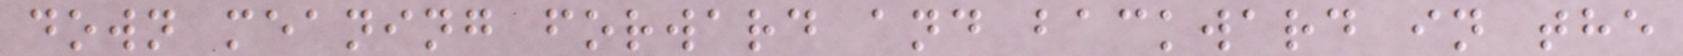down meaning forward and backward in the
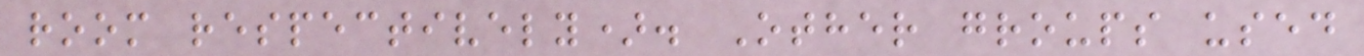room respectively). Other groups used
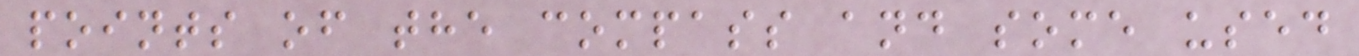points of the compass and some used
